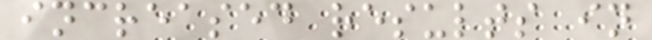increased results in
